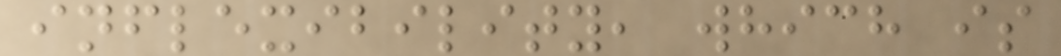inflexibility, which is
